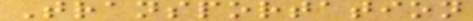Transportation
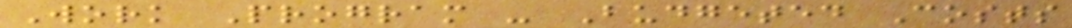Work Program - Budgeted Costs
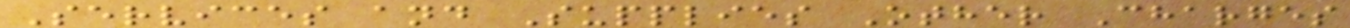Services and Supplies Other Charges
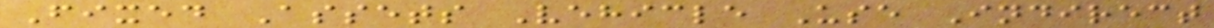Fixed Assets Vehicle Use Indirect
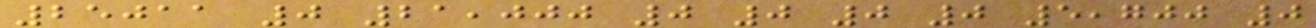25011 0 21,000 0 0 0 0 5,700 0
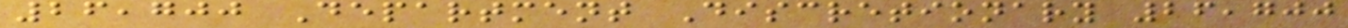26,700 Department Discretionary 26,700
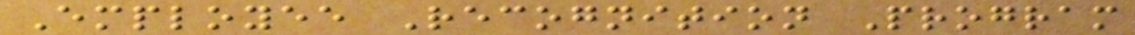Employee Recognition Program
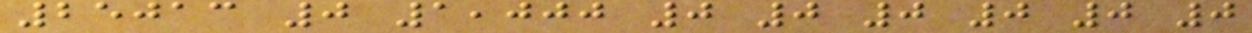25013 0 1,000 0 0 0 0 0 0
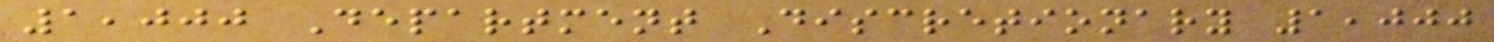1,000 Department Discretionary 1,000
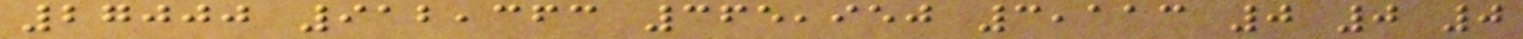27000 912,363 365,950 3,113 0 0 0
